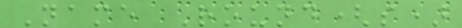Name Round(s)
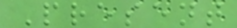Present
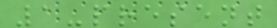1-present
